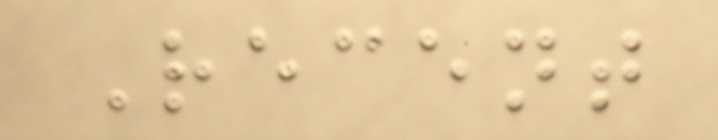Recent
